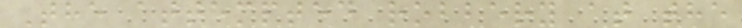The attempted robbery at the
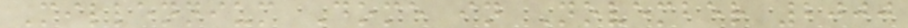Millennium Dome in November 2000
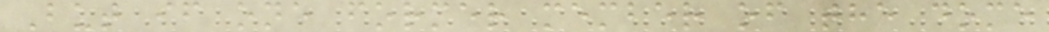But if one former member of the dome
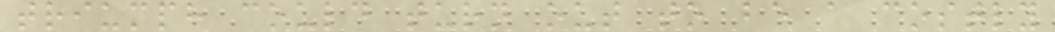triumph could turn out to be a costly
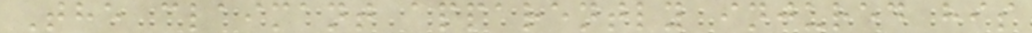The claimant apparently injured his
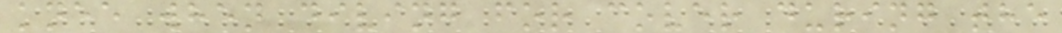knee when diving for cover during the
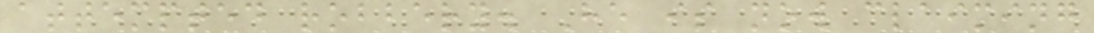attempted robbery. He is now claiming
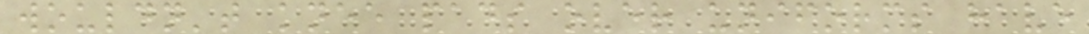wouldn't knee pads over uniforms have
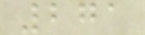271
